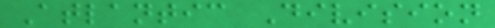Atlantic Division
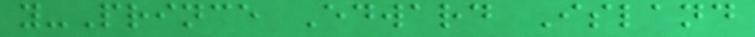y-Prince Edward Island
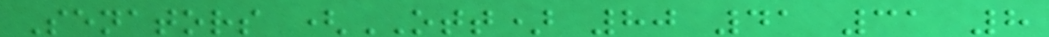Senators (OTT) 80 41 31 8
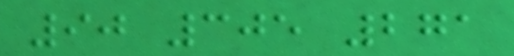90 305 271
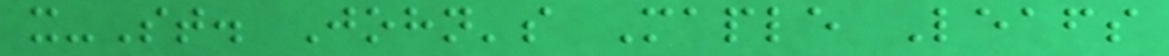x-St. John's Maple Leafs
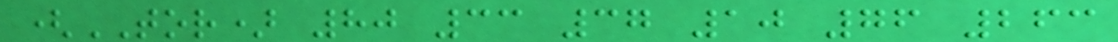(TOR) 80 33 37 10 76 263
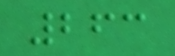263
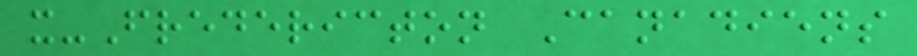x-Fredericton Canadiens
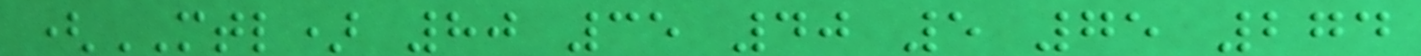(MTL) 80 35 40 5 75 274
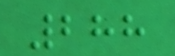288
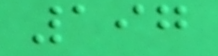197
